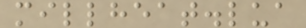millheat.lua
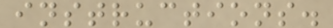instructions.
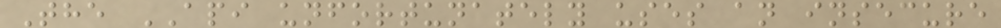The API unfortunately uses an insecure
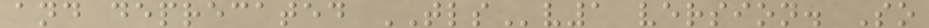and deprecated TLSv1 version. So
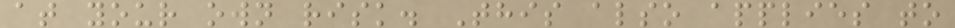at your own risk. This also applies to
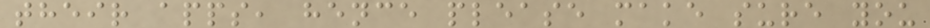their apps, hence please make sure you
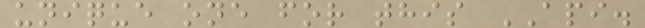unique one for this API.
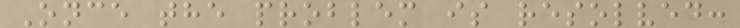Once the problem is resolved:
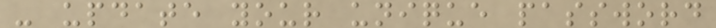- update your unique password
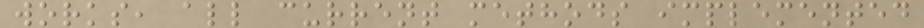works, all current methods implemented
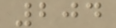204
